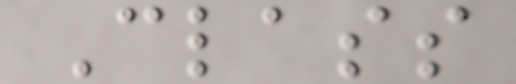Class
